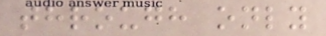through only
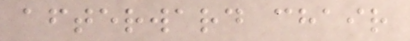afterward chair
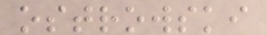ostrowski
